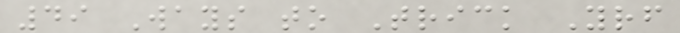49 Ways to Trick Yourself
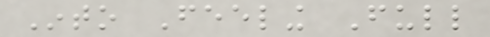Into Feeling Full
